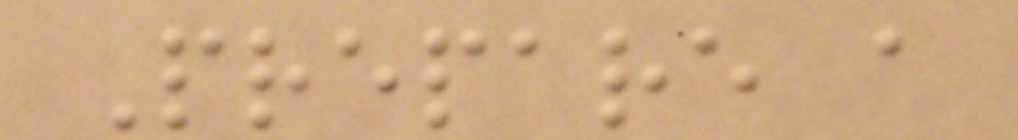Prepare a
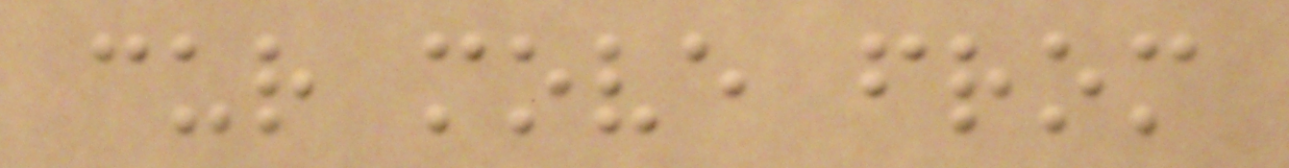cur move from
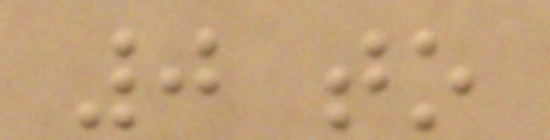0 to
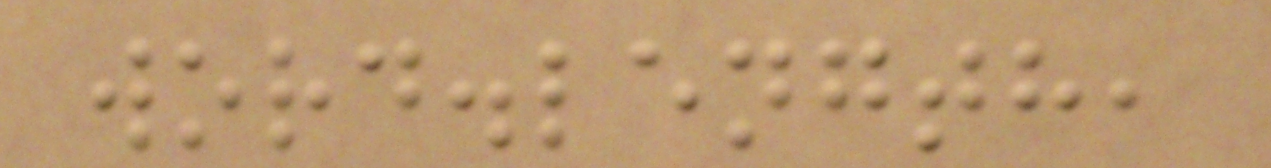word.length,
